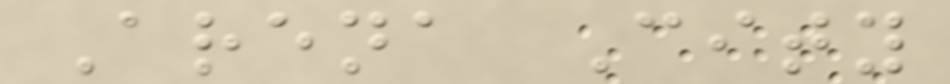Arena City
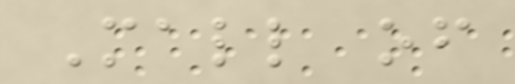Mall of
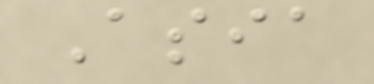Asia
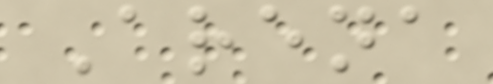Arena
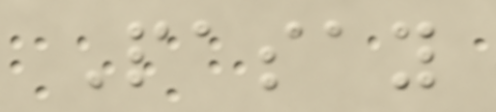Pasay
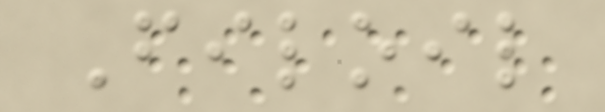Filoil
